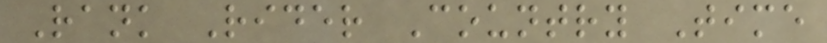Rank Rider Country Time
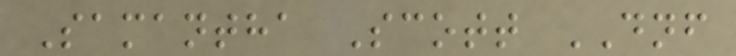Samantha Scott DNF
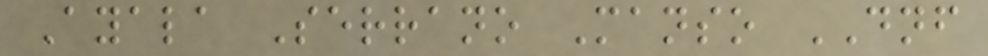Ayala Serrano Manso DNF
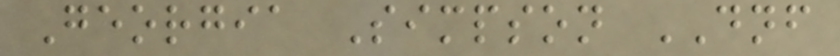Georgia Simpson DNF
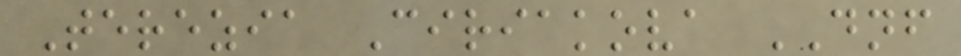Terezia Ciriakova DNF
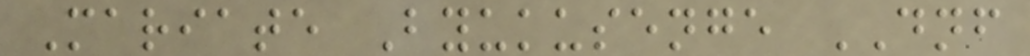Mariate Byukusenge DNF
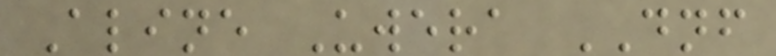Aline Uwera DNF
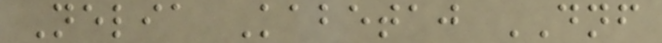Nelia Kabetaj DNF
